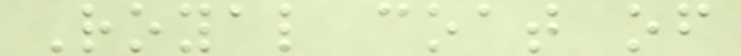Royal coat of
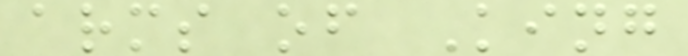arms of King
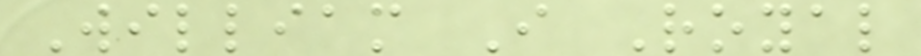William I Royal
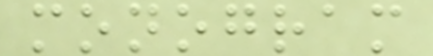monogram
